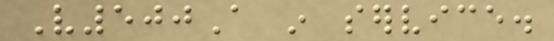V500A in service.
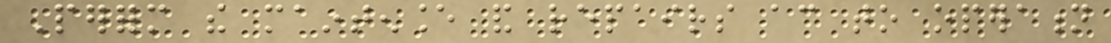Perform the maintenance and repairs according to operation
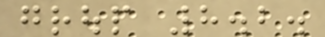group 8.2.
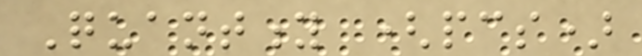Quantity (pcs)
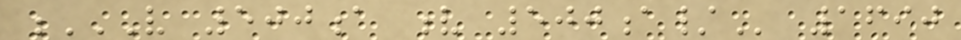V 500A V 500A/ 1690
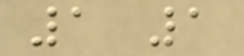1 1
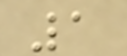1
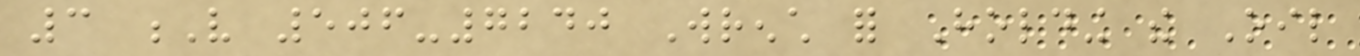3 V 506-7240 Wrench for Holding the Oil
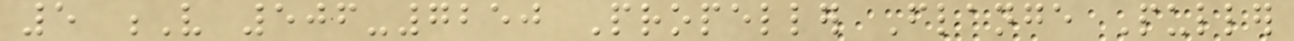5 V 506-7250 Propeller Flange Puller
